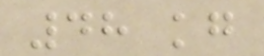48 kg
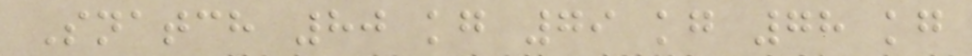Snatch 80 kg 79 kg 78 kg
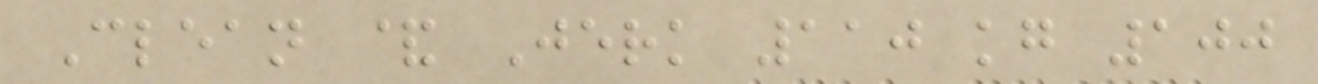Clean & Jerk 110 kg 100
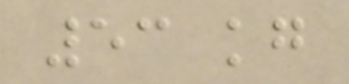53 kg
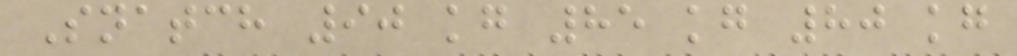Snatch 90 kg 85 kg 80 kg
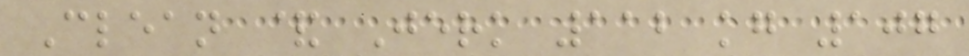Clean & Jerk 112 kg 107
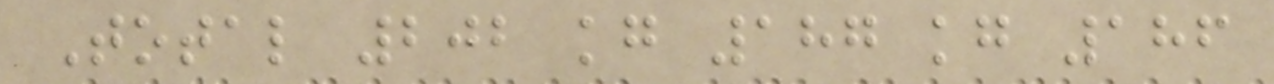Total 202 kg 187 kg 186
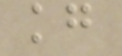kg
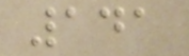141
